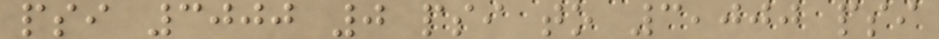psi 3000 0 psi to 3,000 psi
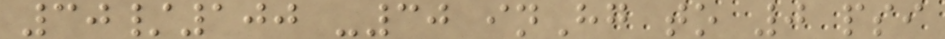30/100 -30 inHg to 0 psi
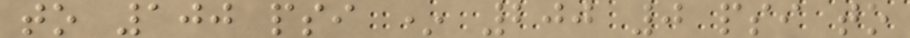to 100 psi * 200 0 psi to
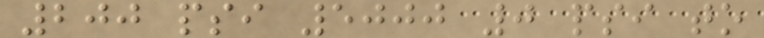200 psi 5000 0 psi to
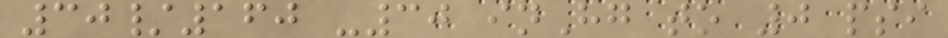30/160 -30 inHg to 0 psi
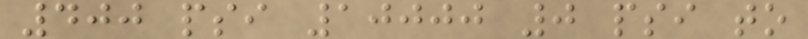400 psi 10000 0 psi to
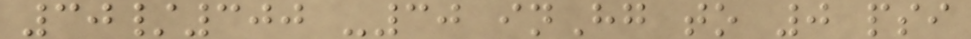30/300 -30 inHg to 0 psi
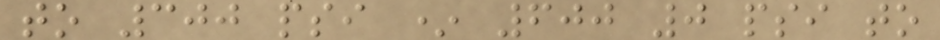to 300 psi * 600 0 psi to
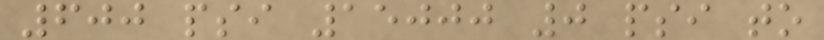600 psi 15000 0 psi to
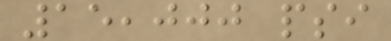15,000 psi
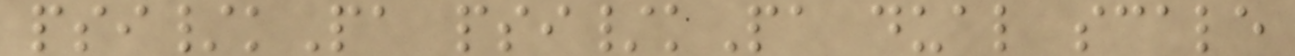psi/kPa psi/kPa dual scale
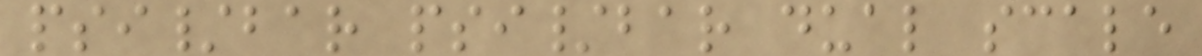psi/bar psi/bar dual scale
